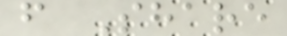f Share
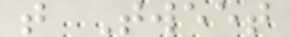t Tweet
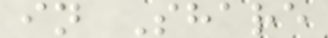in Share
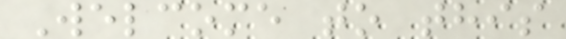Welcome to this
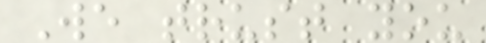We trust you
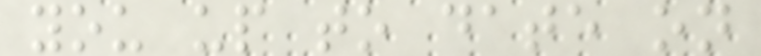you up to date on
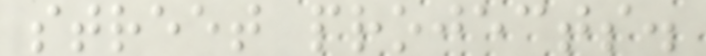street projects.
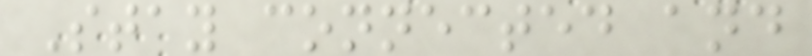Stay connected and
